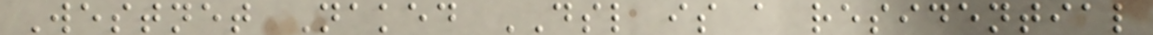Westnet Naked DSL is a residential
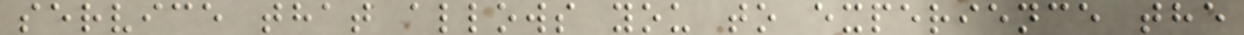service that allows you to experience the
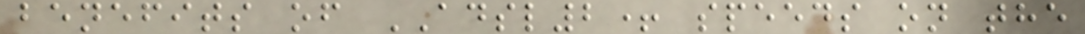benefits of ADSL2+ speeds on the
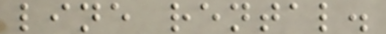line rental.
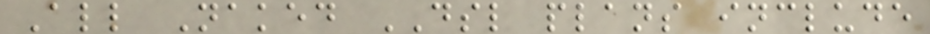All Naked DSL plans include
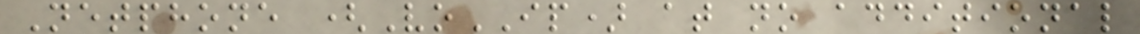Netphone (VoIP) at no additional
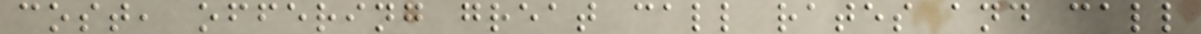cost, offering great call rates and call
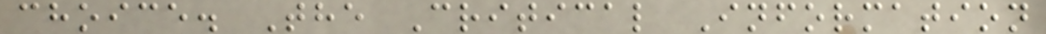choice. The Critical Information
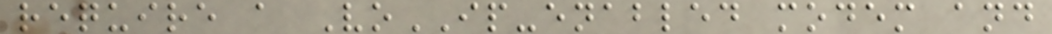require a VoIP-enabled modem and
